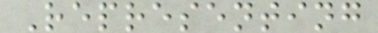Representing
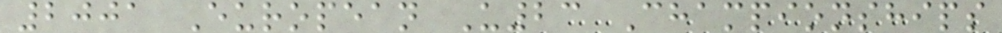2001 European U23 Championships
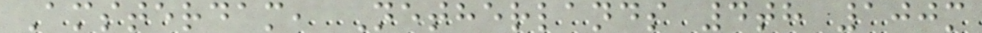Amsterdam, Netherlands 4th 100m
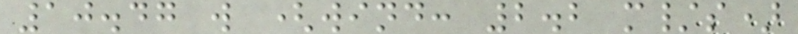10.47 w (wind: 2.2 m/s)
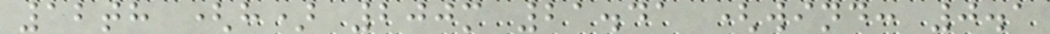12th (h) 200m 21.41 (wind: 0.1
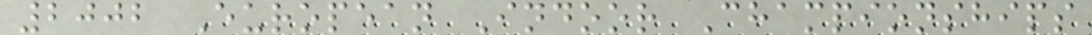2002 European Indoor Championships
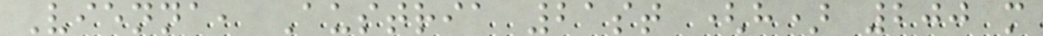Vienna, Austria 21st (h) 200 m
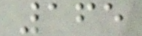165
